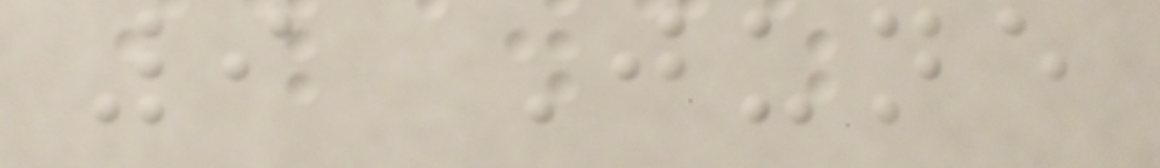9 June
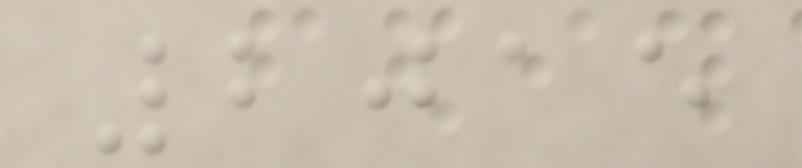2015
